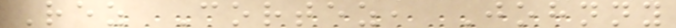Rez Cortez, Johnny
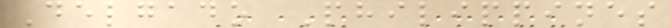Delgado Philippines
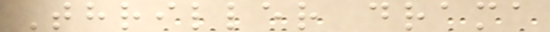Thriller drama
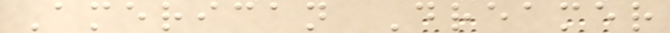American Dreamer
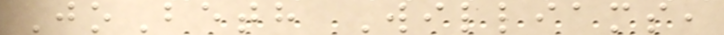JoBeth Williams,
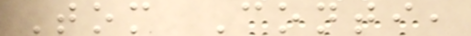Tom Conti,
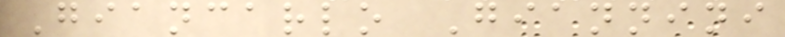Giancarlo Giannini
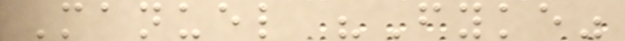Manuel "Fyke"
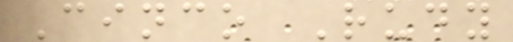Cinco Rudy
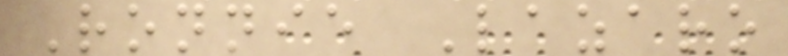Ronnie Lazaro
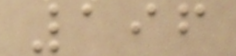196
